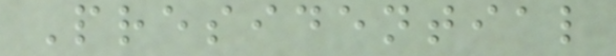Presidential
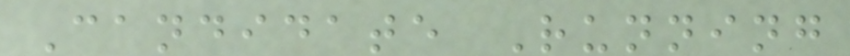Candidate Running
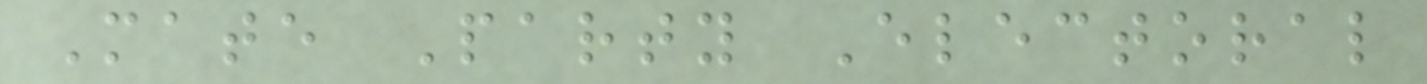Mate Party Electoral
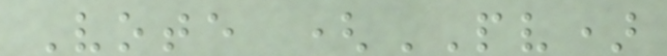Vote (PV)
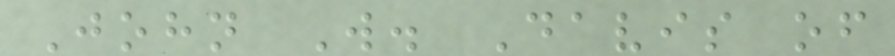John W. Davis of
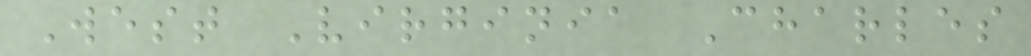West Virginia Charles
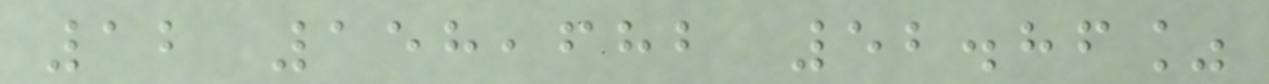12 158,682 52.86%
